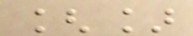[]
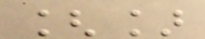[]
